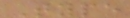Type
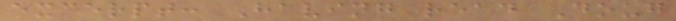excerpt: Having read Doug
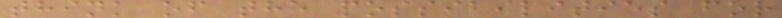think of the possibilities for
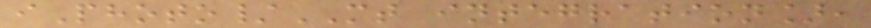iPhoto/MT integration],
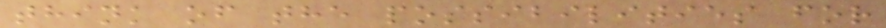think of the possibilities for
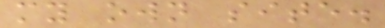my own site.
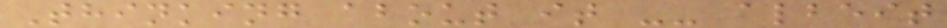Thinking about it -- albeit
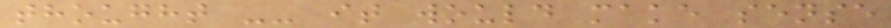thought -- it would make sense
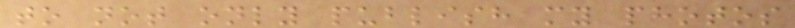to not only publish my photos
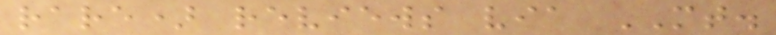rare) reviews via MT.
